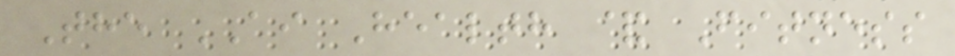The AI Health & Fitness
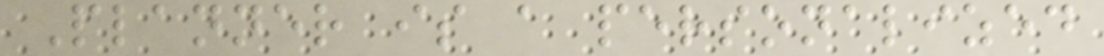Planner is a personalized
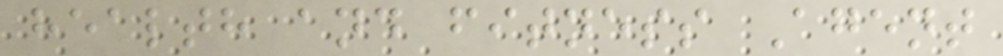health and fitness Agent
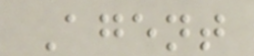Agent
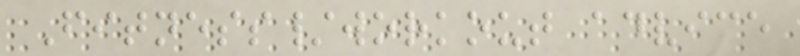Fitness/workout advice
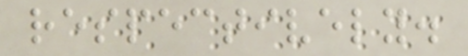respectively.
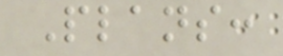Plans:
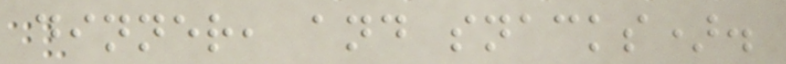dinner, and snacks).
